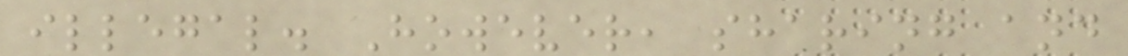illegal. However, sharing and
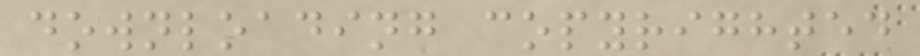downloading copyrighted
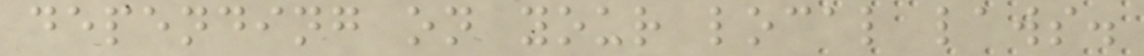depending on your local laws.
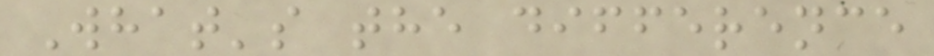What's the difference
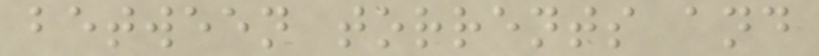between torrents and
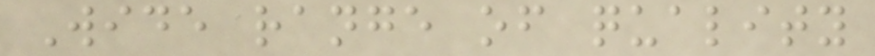Wide range of quality
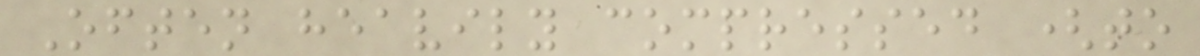Often heavily compressed (to
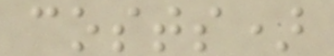costs)
